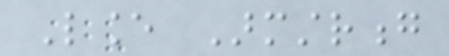Lance Armstrong
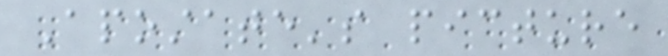Apostate's picture
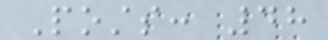Posts: 48
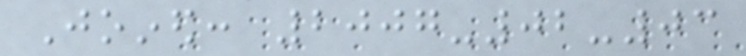Joined: 2007-02-03
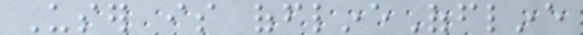User is offlineOffline
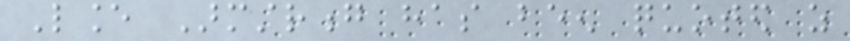Lance Armstrong has been quoted as
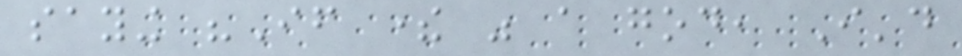saying "If there was a god, I'd
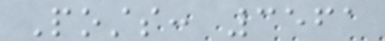Posts: 3561
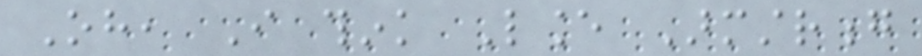Oh, I think Lance Armstrong
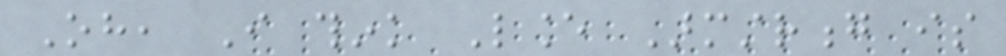Oh, I think Lance Armstrong is
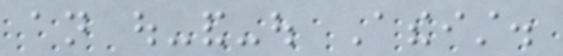an out-and-out Atheist.
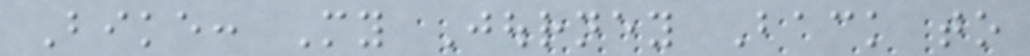Bike: My Journey Back to
